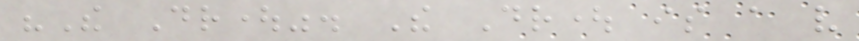"The Drought". The Drought is a very
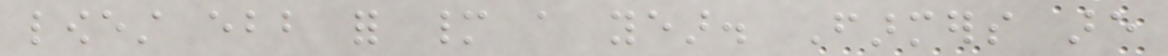lowest ebb for many a year. Farmers are
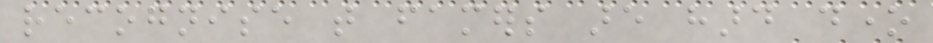recognise that famers are hard done
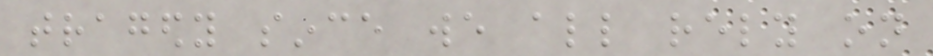tragedy since we all rely on
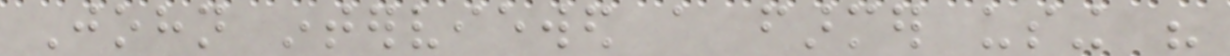John interviewed a farmer using his
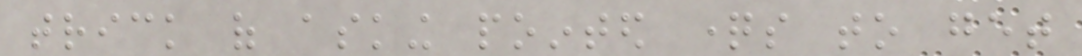trick of asking pointed questions to get
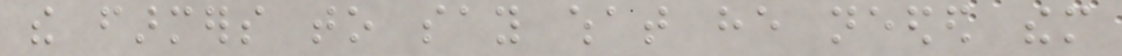the farmers to say what he needed them
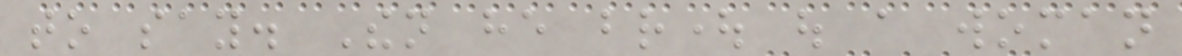to say. Then he brought out a woman
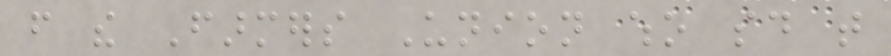from the Farmers Union who said that
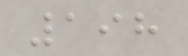198
